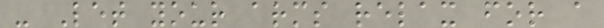- Let your arms relax for a
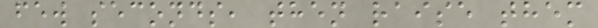few seconds, then raise them
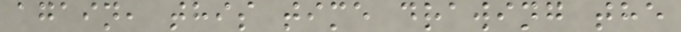again, this time drawing the
